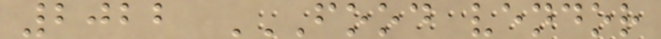2022 FOOD VENDOR
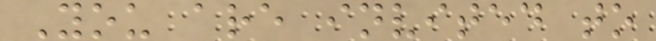You are invited to
